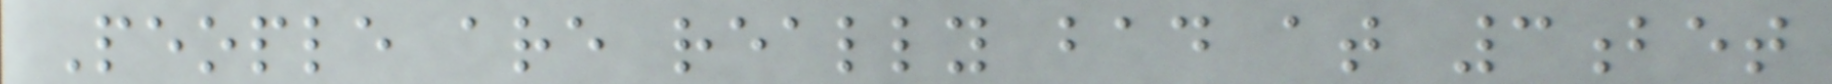People are really bad at 3bet
